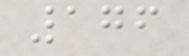176
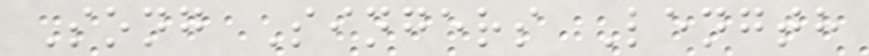Song Singers Length
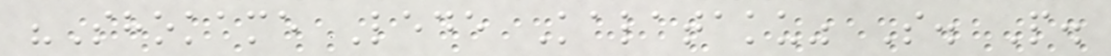"Shokame Lede Kalataku" S. P.
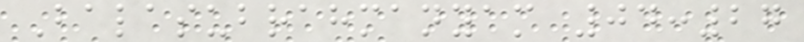Balasubrahmanyam 04:27
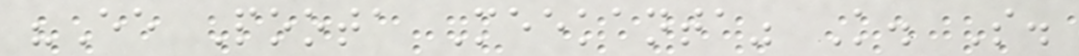"Ee Poota Meekanta" K. S.
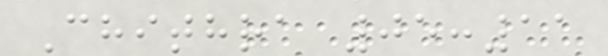Chithra 05:11
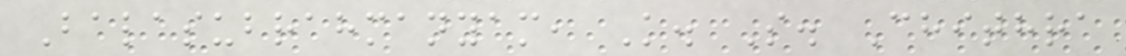Balasubrahmanyam, K. S. Chithra
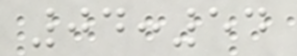04:54
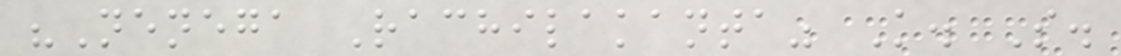"Nenega Rachilakanta" K. S.
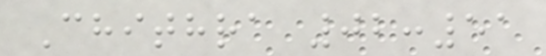Chithra 02:51
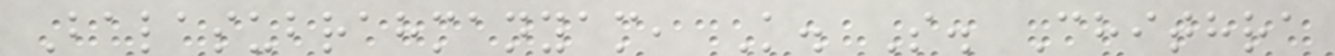Balasubrahmanyam, K. S. Chithra
